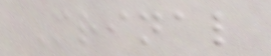Mrinal
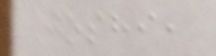Joshi,
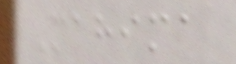Mahima
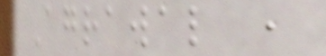Agrawal ,
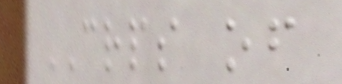CRPS of
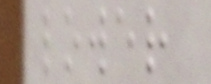lower
